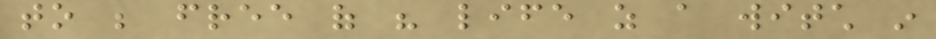to be free of his life as a witch in
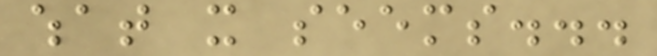what it seems...
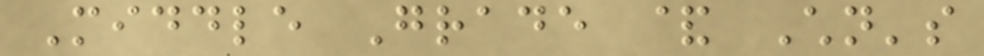Middle Grade & Children's
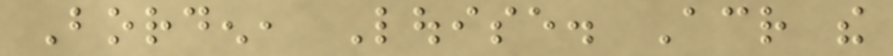Borden, Louise. Across the
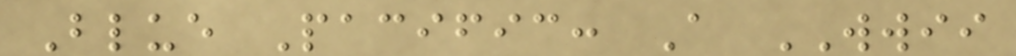Blue Pacific: A WWII
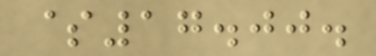$17.00.
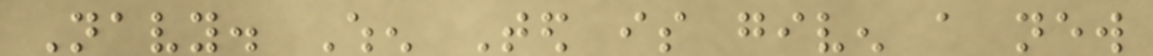Navy. When Ted is given a new
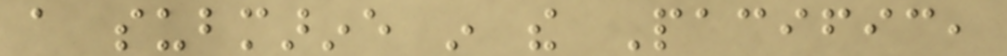a submarine in the Pacific,
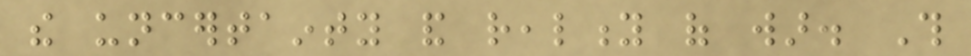the uncertainty and reality of war. This
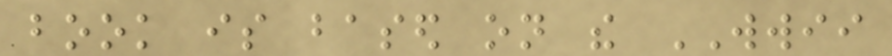book is based on the WWII
